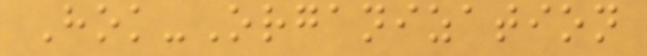Hok-Organization
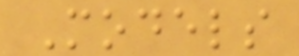Models
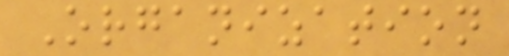Organization
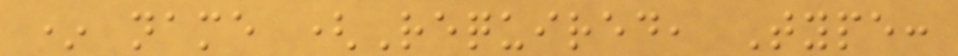* name (Required, Type:
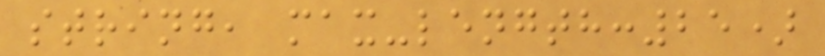string, max-length:25)
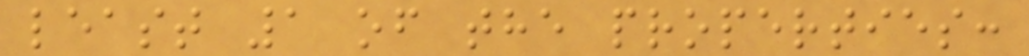least 1 of the properties:
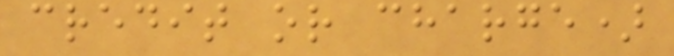credit or charge)
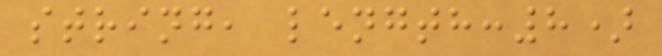string, length:8)
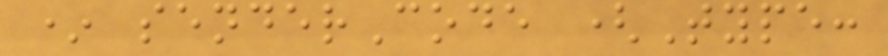* senderCode (Type:
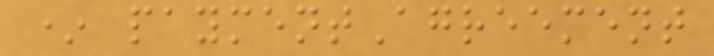* paymentAgreement
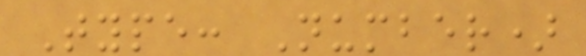Type: Number)
